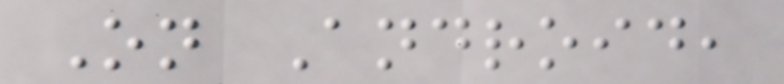On Android,
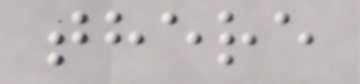there
